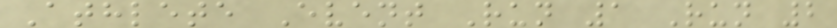Athlete Event Run 1 Run 2
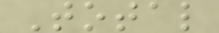Total
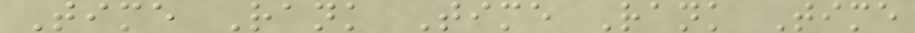Time Rank Time Rank Time
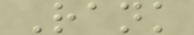Rank
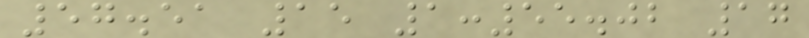57.51 15 1:55.02 17
